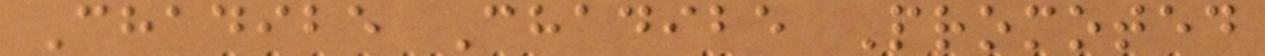Chadibe Chadibe Promoted
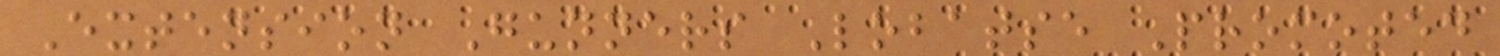Extension Gunners Lobatse Promoted
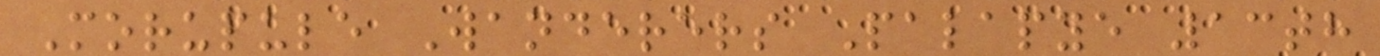Morupule Wanderers Palapye 13th
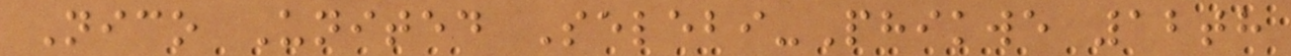Nico United Selebi-Phikwe 12th
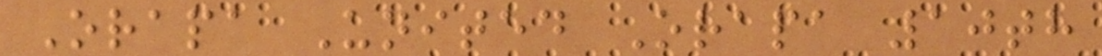Orapa United Orapa 10th
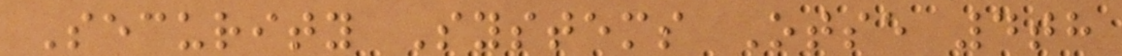Security Systems Otse 4th
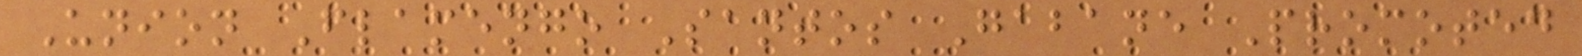Union Flamengo Santos Gabane Promoted
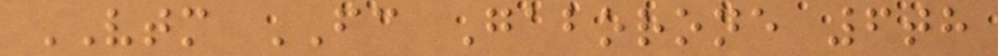VTM FC Gaborone 6th
